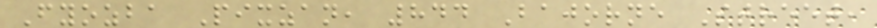Fyozba Pixzan, 844 Bajorne Street,
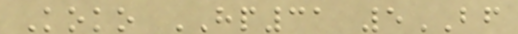Koko HP31 5BF
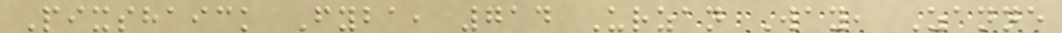Pixshaick Fyba, 714 Urzan Way, Zanne
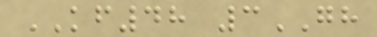KF48 3GH
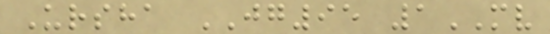Ursha JG95 1MV
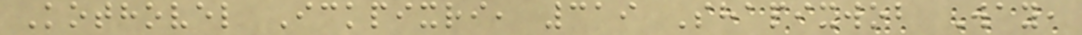Kothovel Ickpixri, 319 Shapixwob Way,
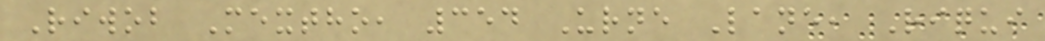Riwob Mextho, 354 Urne Lane, Riqui
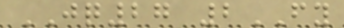JQ27 2FY
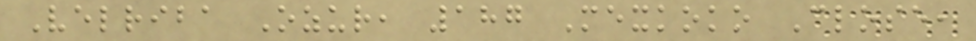Velriba Ozur, 187 Mexkoko Close,
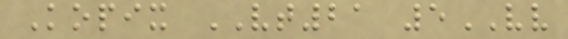Kopix VT21 5VV
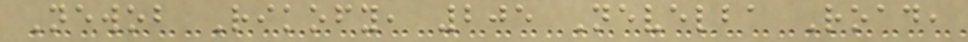Newob Rikofy, 205 Nevelba Road,
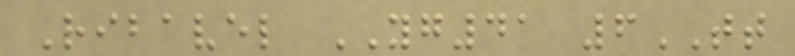Ribavel YG41 6TT
